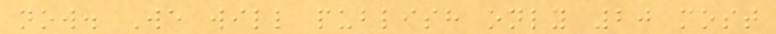now. We will publish only 20 most
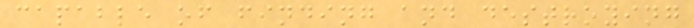capable of finding and destroying
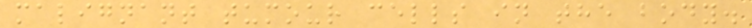malignant tumour cells in the body.
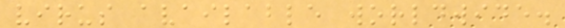virus available worldwide.
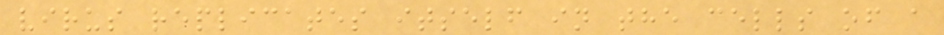virus replicates itself in the cells of a
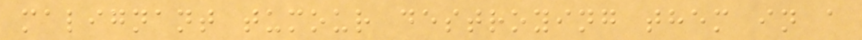malignant tumour destroying them in a
